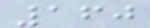160
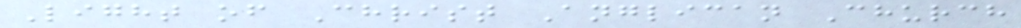Light of Christ Anglican Church
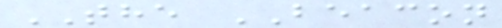THE BEACON
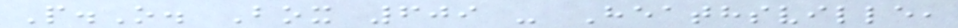P.O. Box 609 - Heathsville,
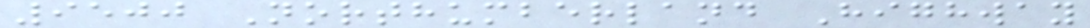9500 Northumberland Highway
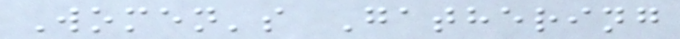Women's Gathering
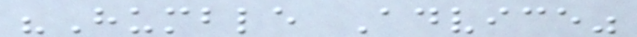"Humble Advice"
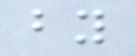by
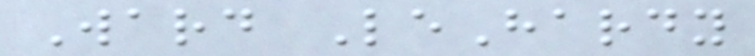Ward LeHardy
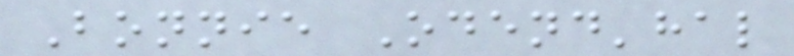Bonnie Odend'hal
